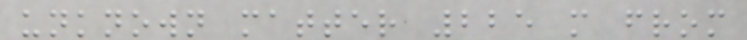unknown matter 225 m from
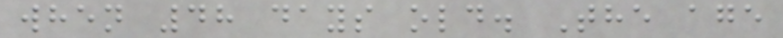when 48 days old. The age
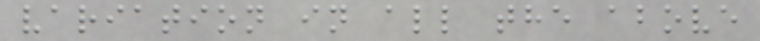variation in all the above
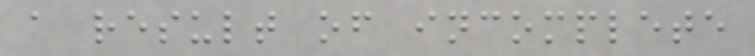a result of incomplete
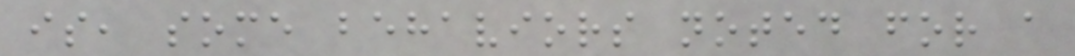is, some behaviors noted for a
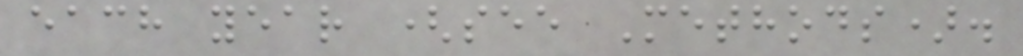each year (see Methods).
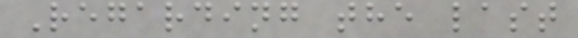Regarding the last
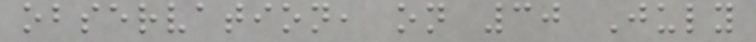observation, on 30 July
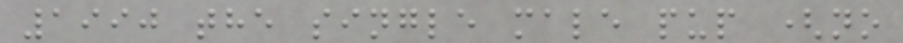1990 the single male pup (no
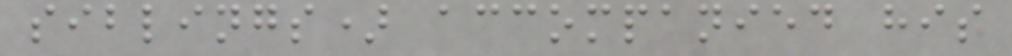siblings) accompanied his
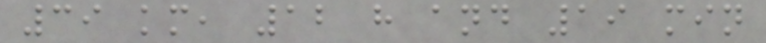39 km, 12 h and 19 min
